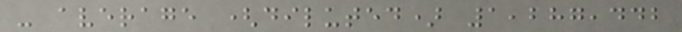- average (diluted) 1,287,442
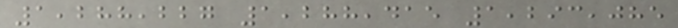1,288,227 1,288,415 1,293,085
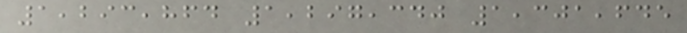1,293,864 1,297,340 1,301,645
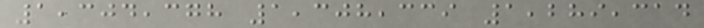1,304,378 1,308,339 1,289,314
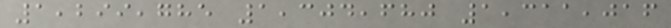1,299,785 1,304,680 1,311,016
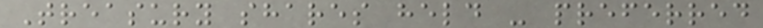Treasury shares held - preferred
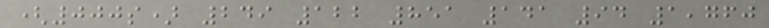(000s) 249 122 851 141 94 1,760
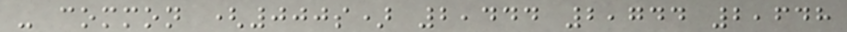- common (000s) 2,444 2,744 2,648
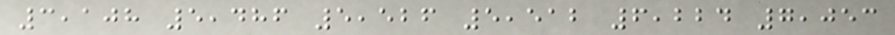3,108 5,486 5,526 5,512 6,224 7,053
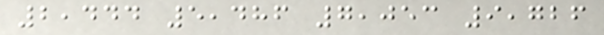2,444 5,486 7,053 9,726
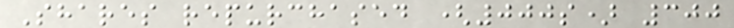Shares repurchased (000s) 300
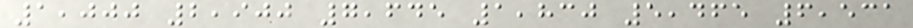1,000 2,900 7,645 1,830 5,465 6,531
